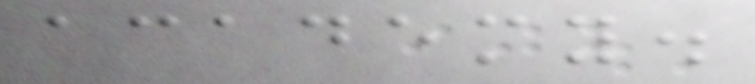academy.
